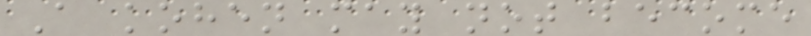A kohen may not become
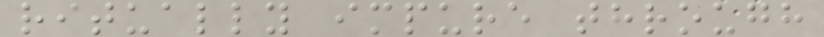ritually impure through
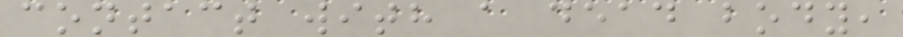contact with a dead body,
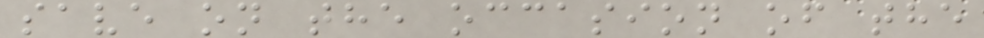save on the occasion of the
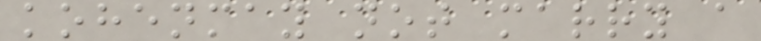kohenmay not marry a
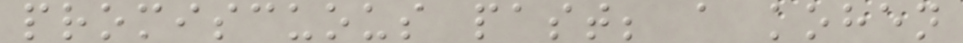promiscuous past; a kohen
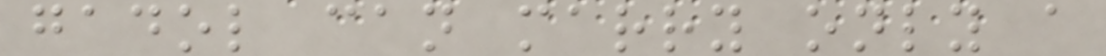gadol can marry only a
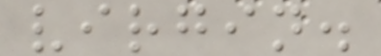virgin.
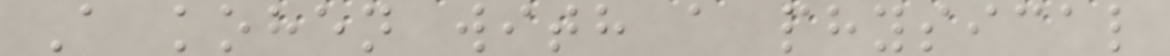A kohen with a physical
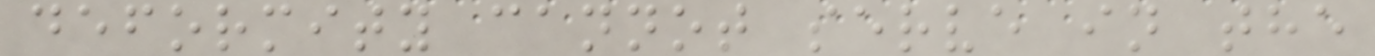deformity cannot serve in the
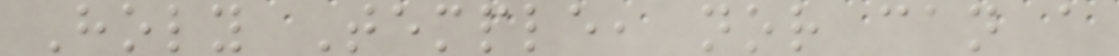Holy Temple, nor can a
